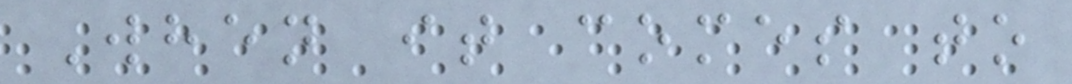When it comes to
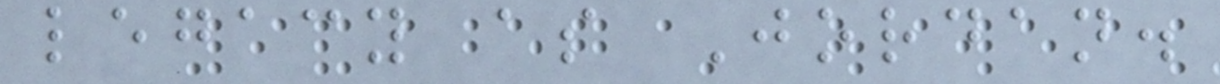legacy as Jordan.
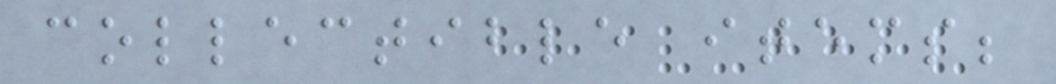collectible items;
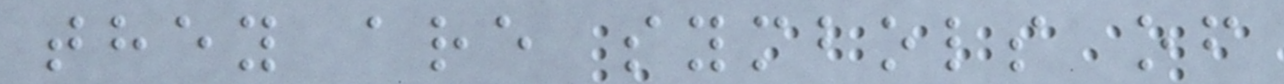they are symbols of
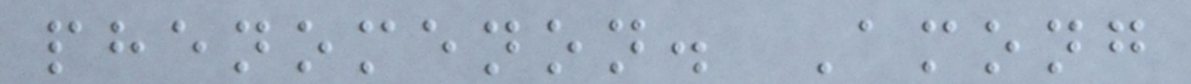phenomenon. Among
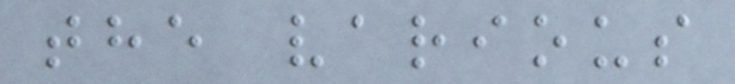the various
